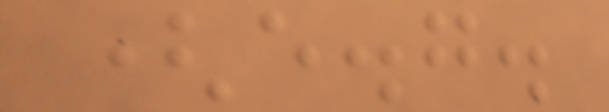(e.g.
